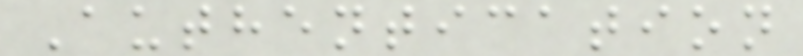Authentication
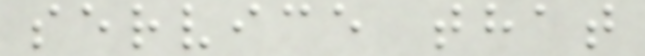service that
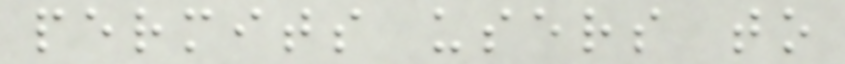permits users to
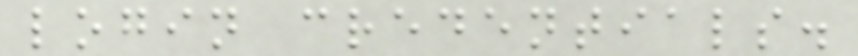login credentials.
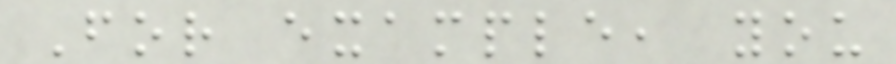For example, you
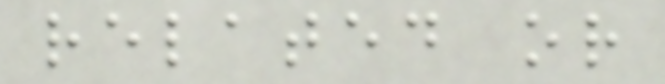related or
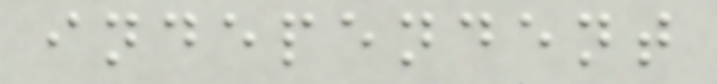independent
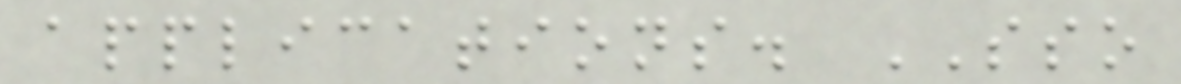applications. SSO
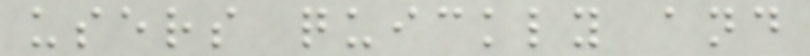users quickly and
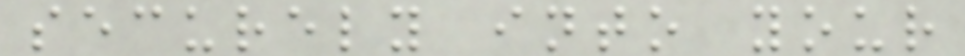securely into your
